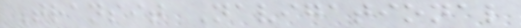Transit Navigational
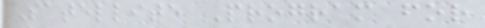Satellite Program for
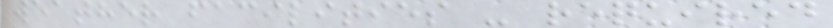weather facilities - required
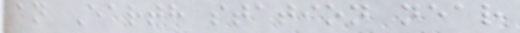an Earth station near
